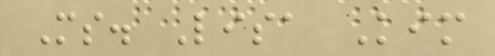Ms. Lisa Kim
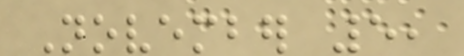November 5,
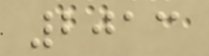2013
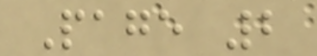Page 2
